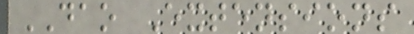DAO Extensions
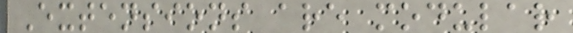Extensions are modular
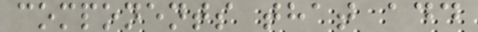components that add
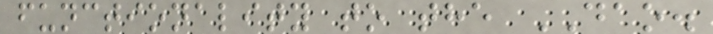functionality to the DAO.
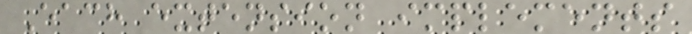Each extension implements
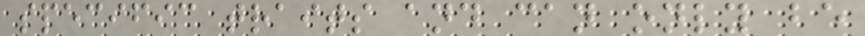specific traits and can only be
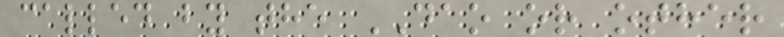called by the DAO or other
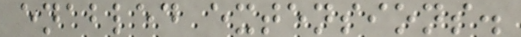enabled extensions.
